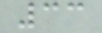33
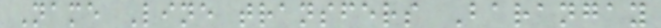Name Line transfers Barangay
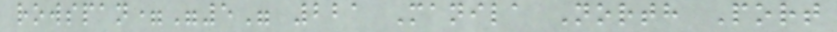rowspan="5" 221 Manila North Port
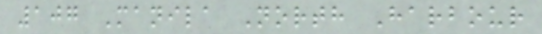107 Manila North Harbour
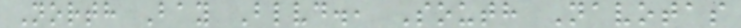North Bay Blvd., South Navotas
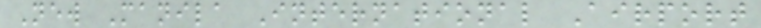New Manila International Airport
